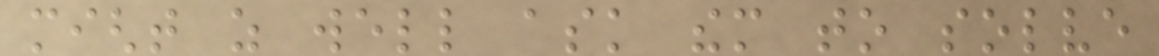might as well ask them to solve
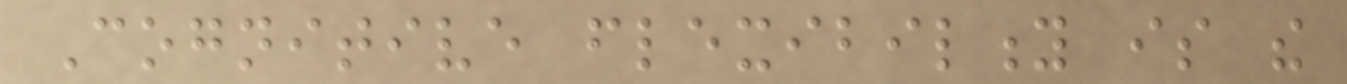Cognitive flexibility is the
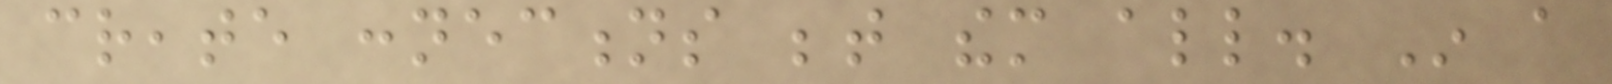create connections between them all. In a
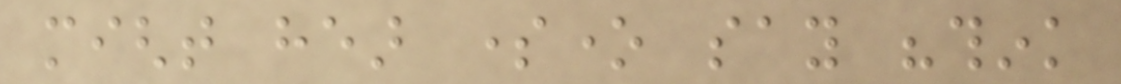might hear someone say "think
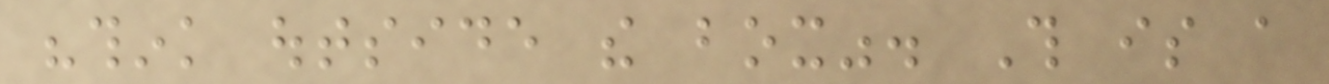"think outside the box". This is a
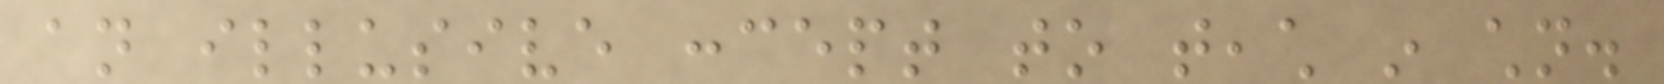an illusive concept to teach in children.
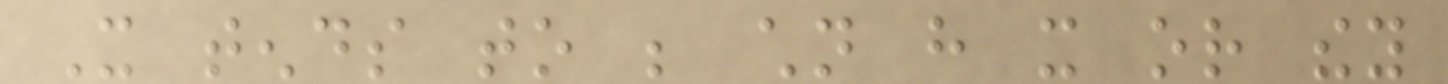It tends to be children have it or they
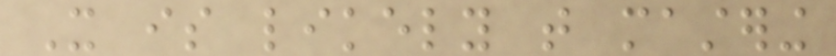It is likely that mastering
